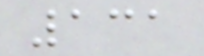131
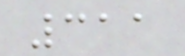311
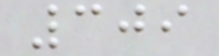309
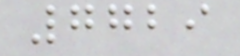7729
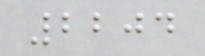2204
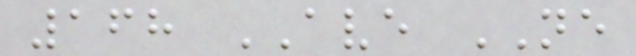168 AVE NE
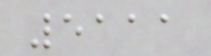5111
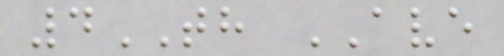4TH AVE
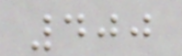400
